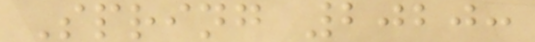Spring 2020:
